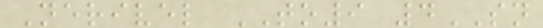Nerivel TO9 4SN
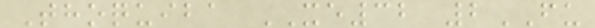Thoquiba XE32 2FU
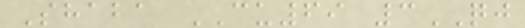Shaba CU69 3QJ
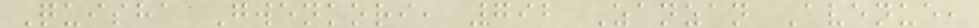Quisha Gwenkori, 792 Zanzan Avenue,
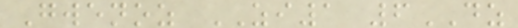Gwenoz ZI1 6DZ
